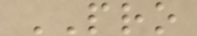PRO
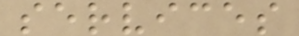services
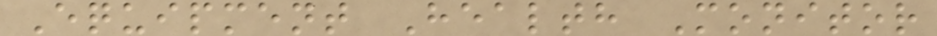Equipment Health Monitor
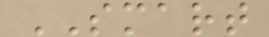SMART
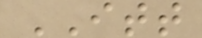ITT
